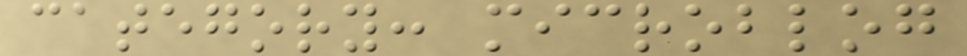category: microblog
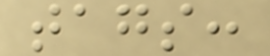tags:
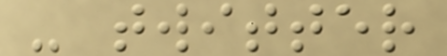- twitter
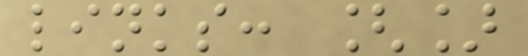links: []
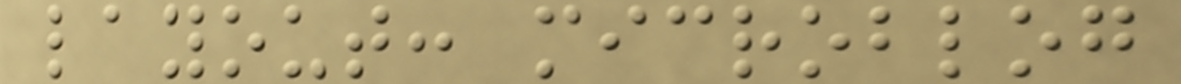layout: microblog
